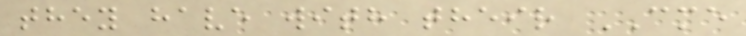they have with their CME
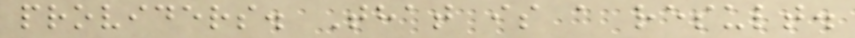providers. That is a result.
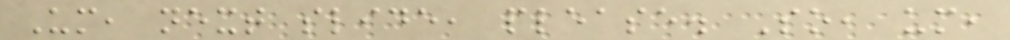Um, next slide, please. So, um,
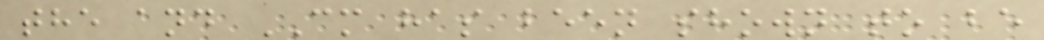the and CM has been shown to be
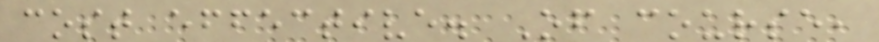cost effective. Of course,
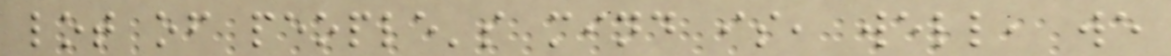lot of people's mind is, well, we
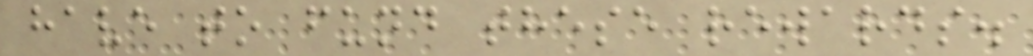have to fund these rewards.
